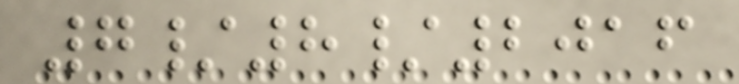7/8/2016
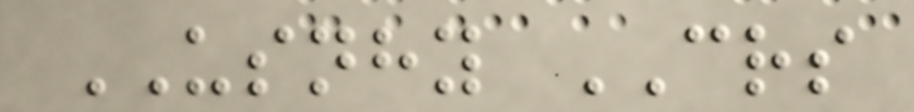USNHY CRS
